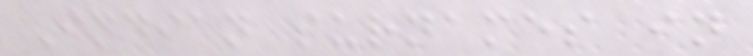Indian surnames in
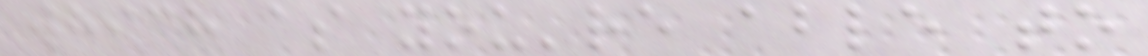which as you're able to
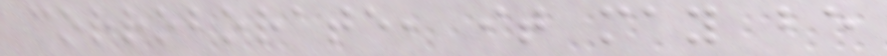corroborate, it may be
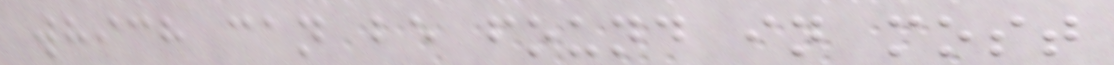which can be found in most
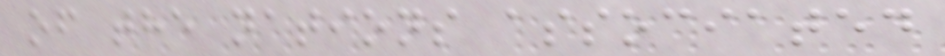of the nations associated
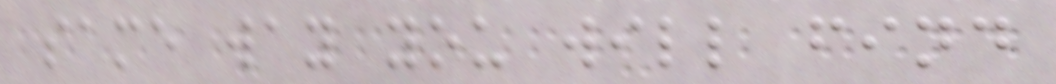same way you will find
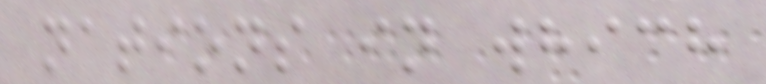nations in which
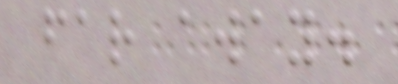far away.
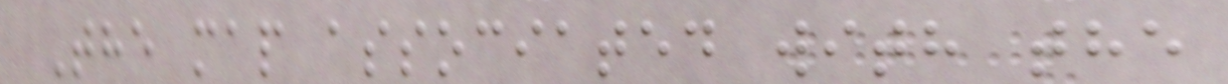The map associated with the
